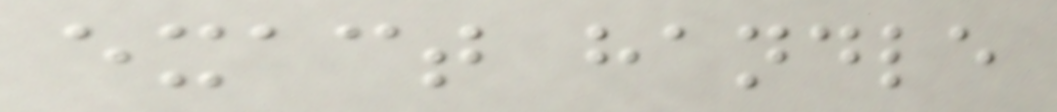exact handle
